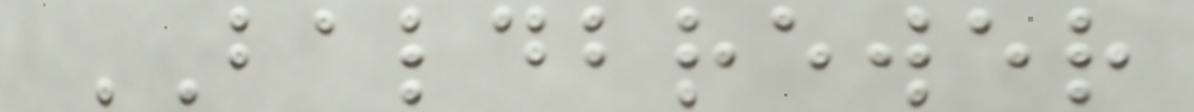BALDBREWER
